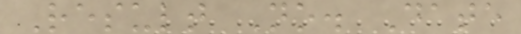Result No. Date
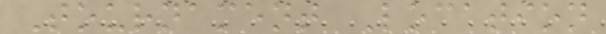Tournament Location
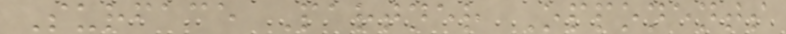Surface Partner Opponents
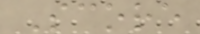Score
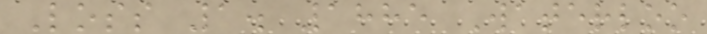Loss 1. 1885 Waterloo
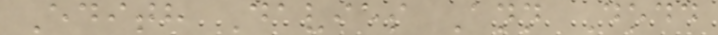Edith Davies Ann Dodd
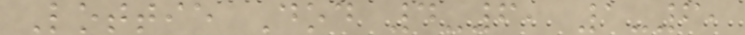Lottie Dod 4-6, 1-6,
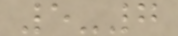5-7
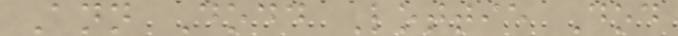Ann Dodd Lottie Dod
